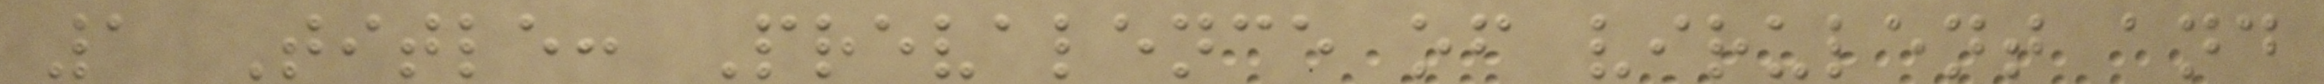1 Title: Prevalence of virulent and
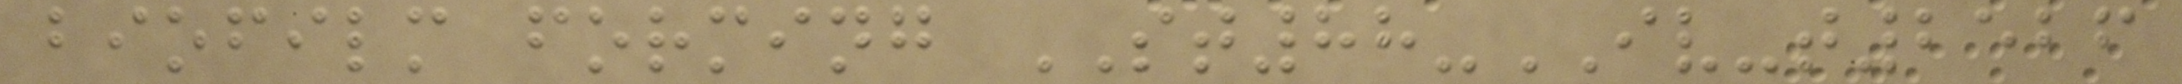biofilm forming ST88-IV-t2526
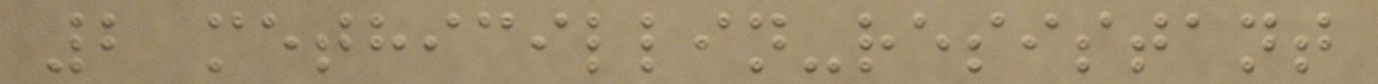2 methicillin-resistant
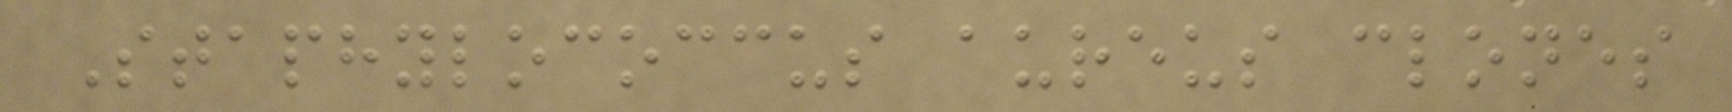Staphylococcus aureus clones
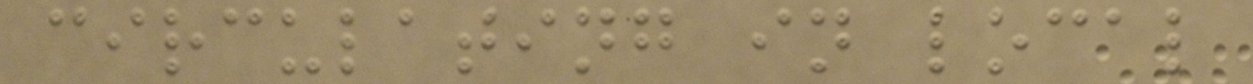circulating in local
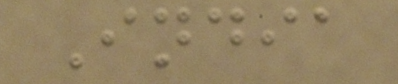India
